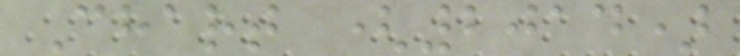Chart (2014)
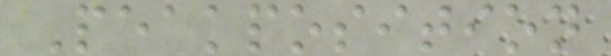Peakposition
